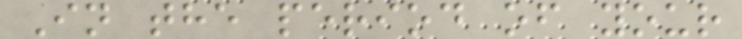In the period of your
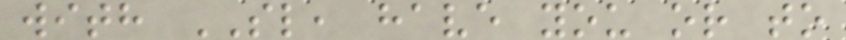with SL, have you or to
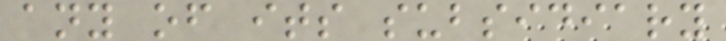any of its subsidiary
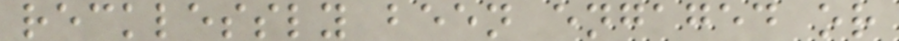recklessly been engaged or
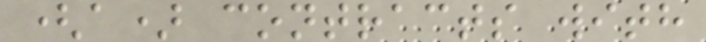(a) contracts with
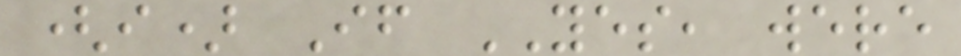(i) If YES, were
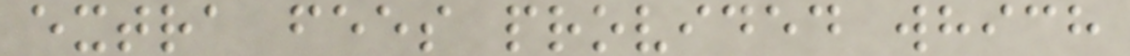extra fees provided which
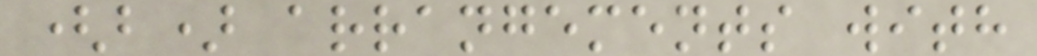(b) arrangements with
